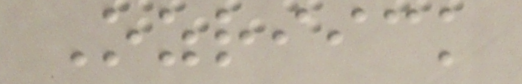Ozriick
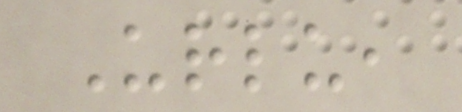Urlu,
